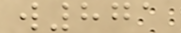w871
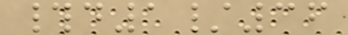#d1/36
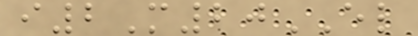i2M20EL
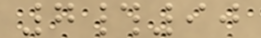7#90
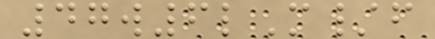47w6lM/f
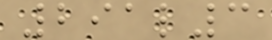291l3
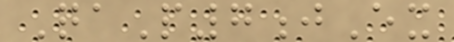QaP7jEx
